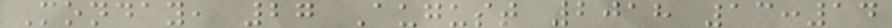Monday, 27 August 2018 13:14
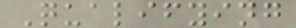Qualifying
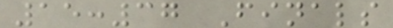15:37 Finals
